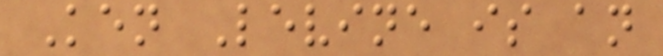Ken Levine is an
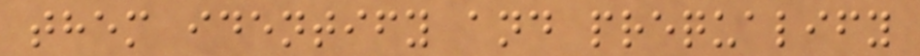them identify and prequalify
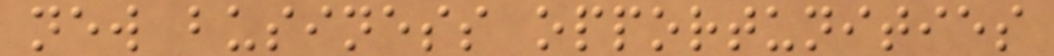new business opportunities
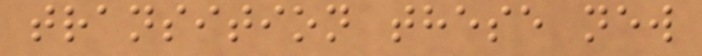transition these new
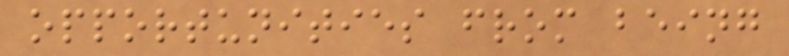opportunities from being
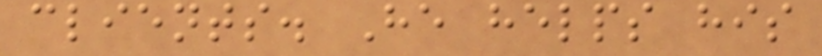clients. He helps his
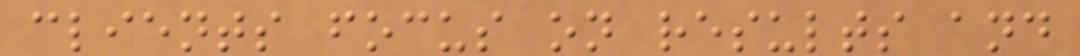clients focus on results and
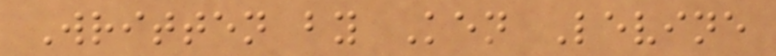Written by Ken Levine
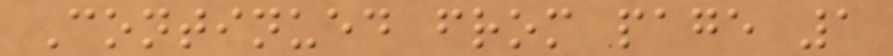Continued from page 1
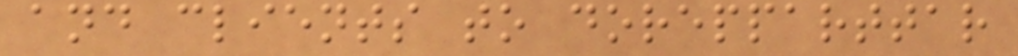and clients to dorepparttar
